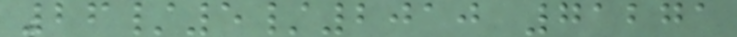26/5/2010 71271
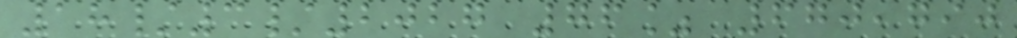18/3/2027 76% 670,790
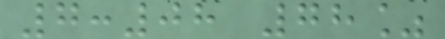7:08 78%
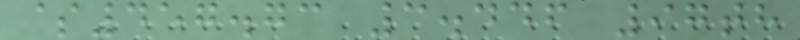$457.73 3.446 97th
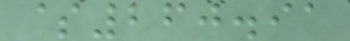$260.91
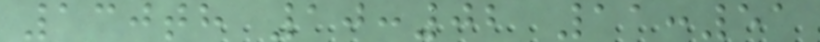130th 10:02 11:51
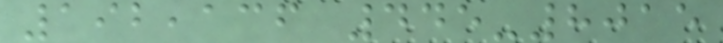192,136 445-8015
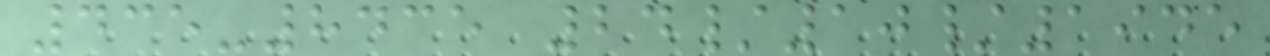435-8435 24/10/1945
